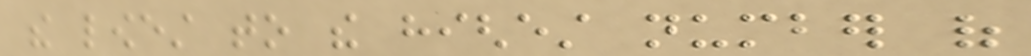the lowest to the highest number of
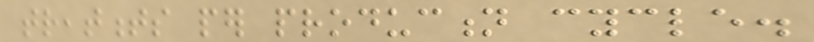treatments per production cycle.
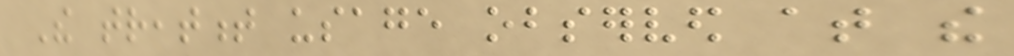The treatment usage observed at the
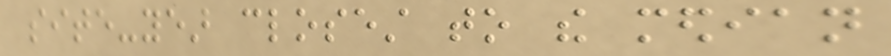site-year closest to the median
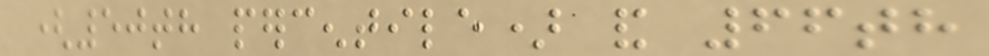(50th percentile) and 66th
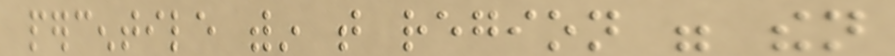percentile within that region were then
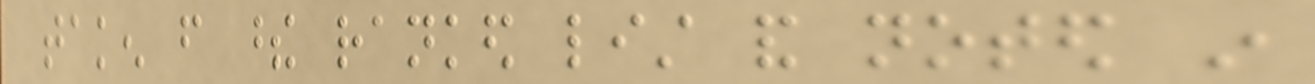taken from these ranked list and noted in
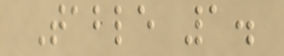Table 1.
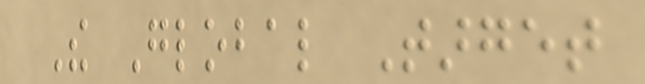The Global Target
